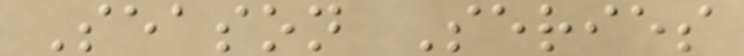Season Series
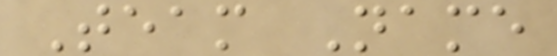Team Name
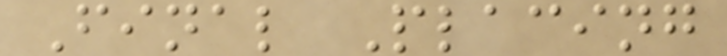Final Placing
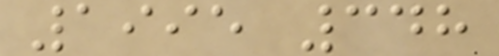1995 348
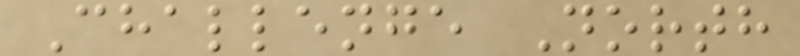Challenge North
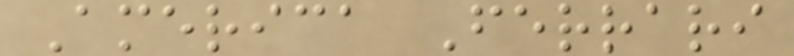America Ferrari
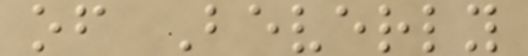of Beverly
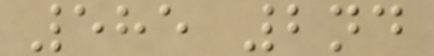585 2nd
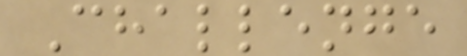Challenge
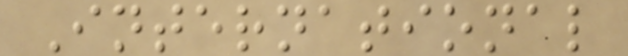International
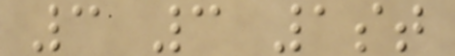3 3 1st
